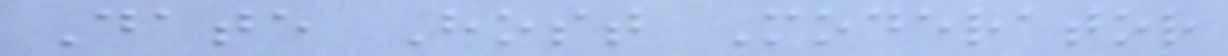Date Host Moderator
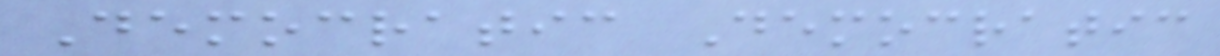Democratic Democratic
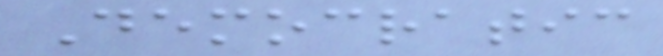Democratic
